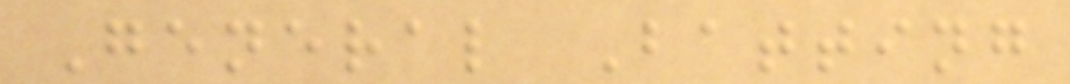General Batting
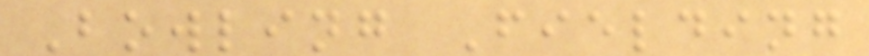Bowling Fielding
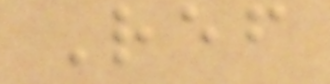Ref
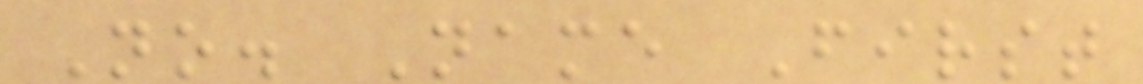No. Name First
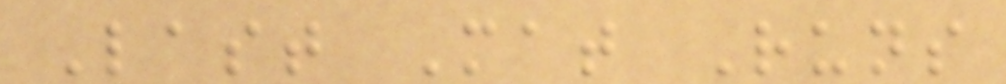Last Mat Runs
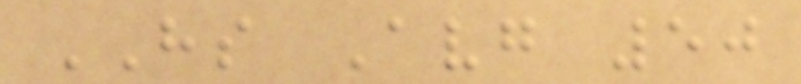HS Avg 50
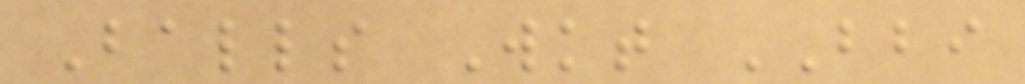Balls Wkt BBI
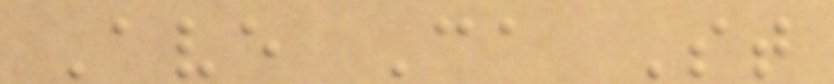Ave Ca St
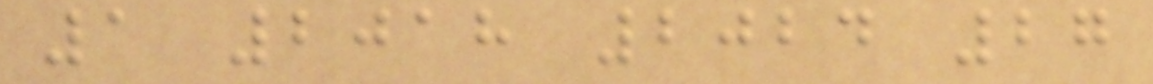1 2018 2024 27
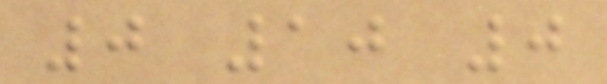0 10 0
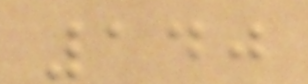140
